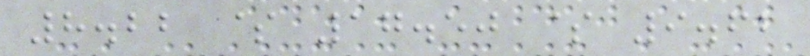8.22 $ 17.50 $ 9.62
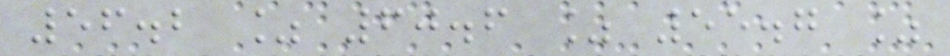56.2 % 60.6 % 55.7 %
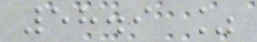58.9 %
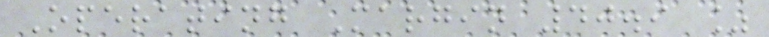Operating Margin 40.9 %
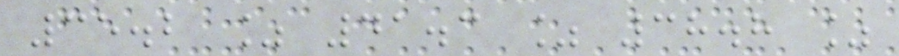35.2 % 41.3 % 38.8 %
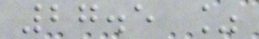27.5 %
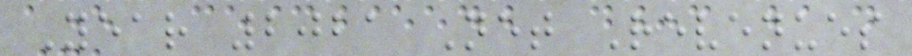Year 2021 Net Revenues
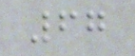67
